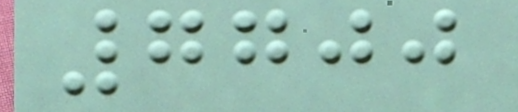7700
